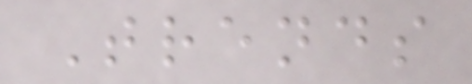Trends
